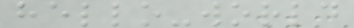hello-world
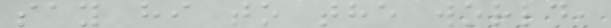say hi to the world,
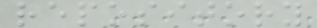repository
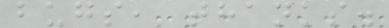bugs, thanks.
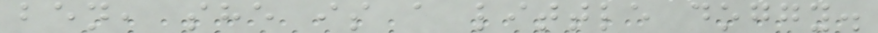ben, she is a little doggy.
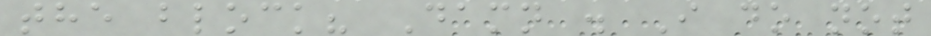the block? Damn . I do not
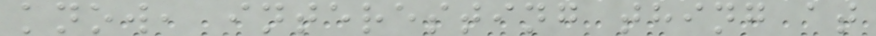know, interesting thing at
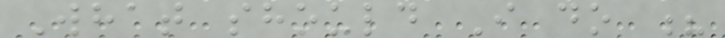What should I do ?
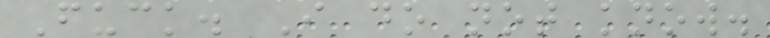Fuck. I do not know.
